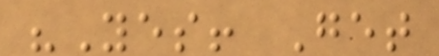"Yes! Get
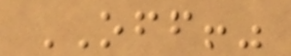OFF!"
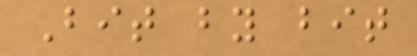Bit by bit
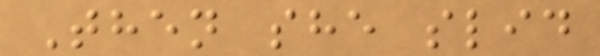Then she slid
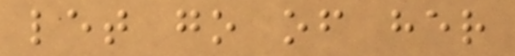let go of her
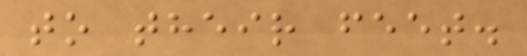to their feet.
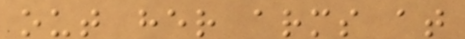out her arms at
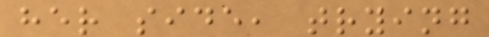her side, trying
